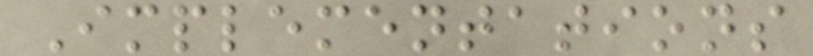Implementations
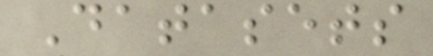Datasets
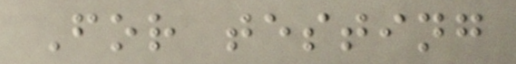For testing
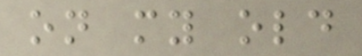on my old
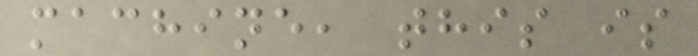machine, this is
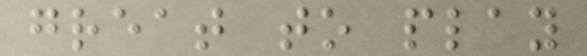great to play
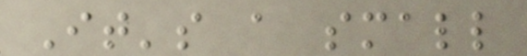It's a small
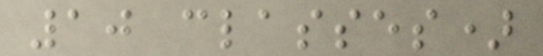10 classes)
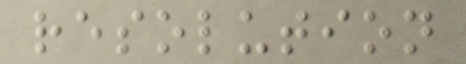resolution
